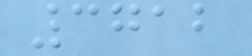3712
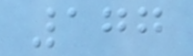177
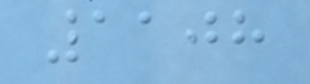1108
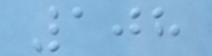108
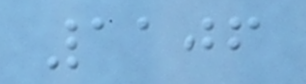1106
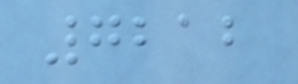7212
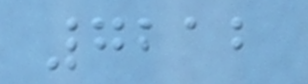7212
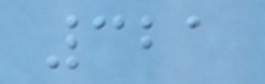321
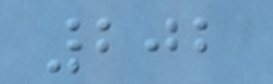202
